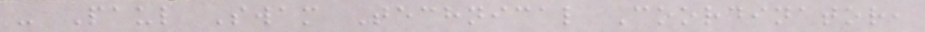- Paul Swam Technical Coordinator,
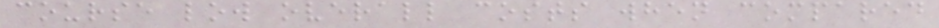course low overall costs when compared
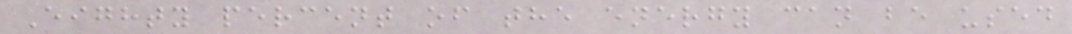Eighty percent of the energy can be used
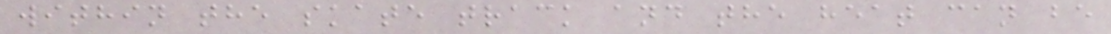within the skate track and the heat can be
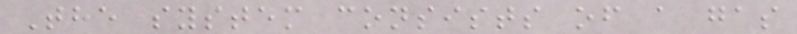The system consists of a gas
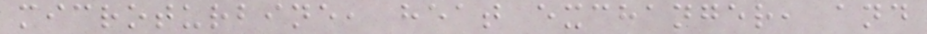microturbine, heat exchanger, and
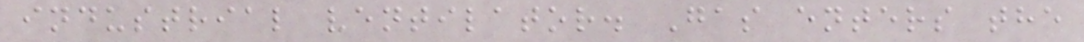industrial ventilator. Gas enters the
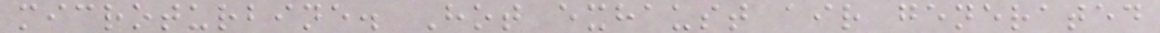microturbine. Hot exhaust air generated
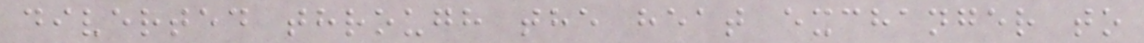diverted through the heat exchanger to
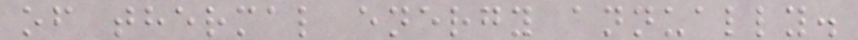of thermal energy annually.
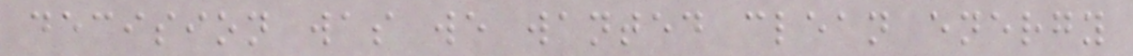decision was we wanted clean energy
